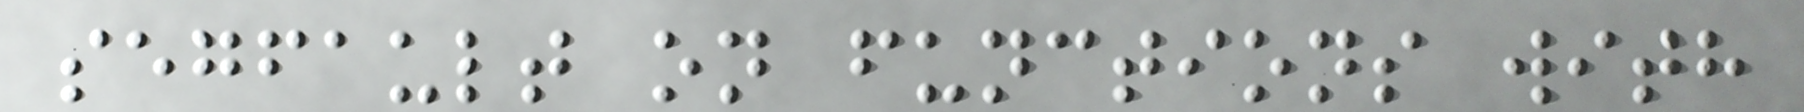segfault on functions with
